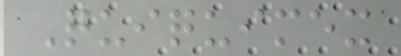Quiquimex
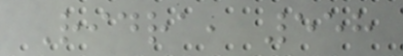Ridra, 558
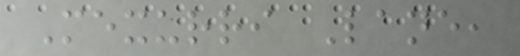Mexurri Lane,
